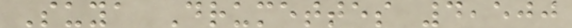Suya Drumettes 4,500
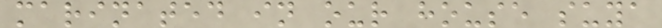marinated in our house suya
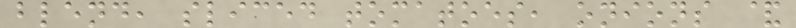blend, sliced tomatoes, onions &
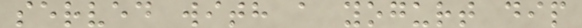served with a yogurt dip
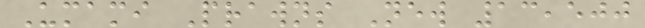Umami Prawns New 13,500
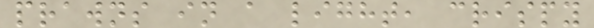prawns in a light, crispy
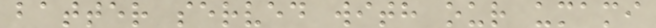batter served with our umami
